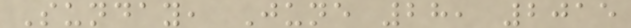Sunday, June 28, 2015
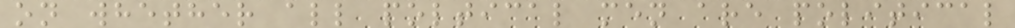on whether all poltical men are political
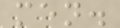men.
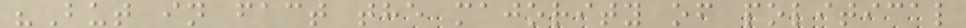"But in fact the majority of political
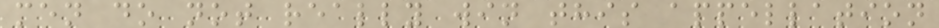men do not really win this appellation
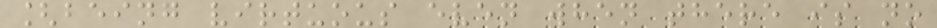[being virtuous even when there is no
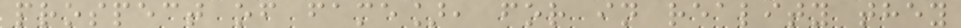prospect of fame], for in reality they
